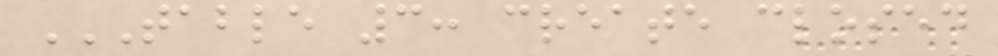TABLE 3: CREATE CLOSED
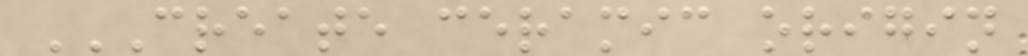CREATE CERAMIC ORIGIN
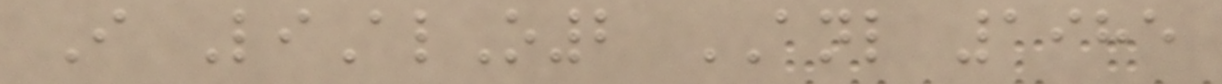I LiAlO2 ANL 1985
